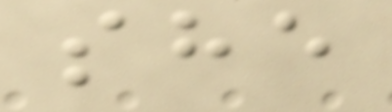she
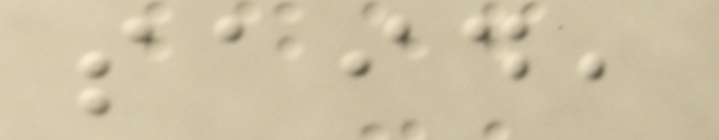said,
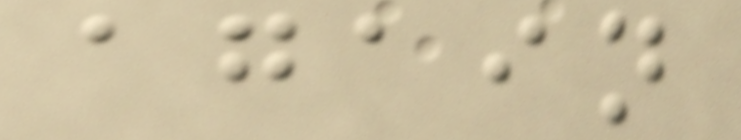again
